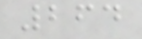264
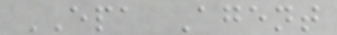EPA Agent
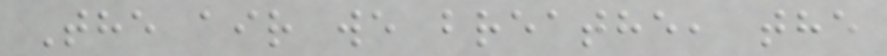The air we breathe, the
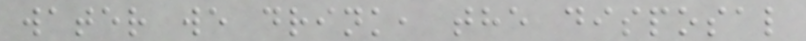water we drink, the disposal
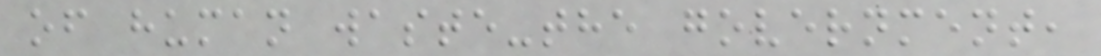of human waste-the government,
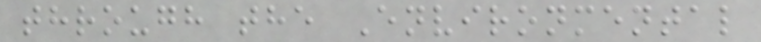through the Environmental
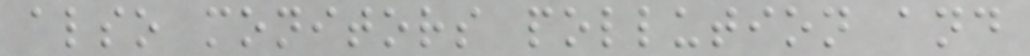also monitors pollution and
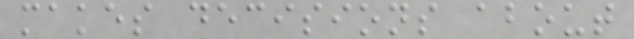makes decisions about
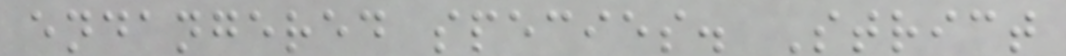endangered species. Strict
